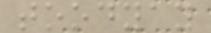toodyay
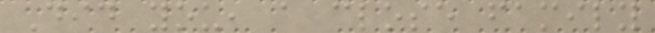Did you, a close family
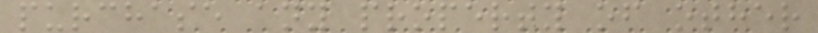purchase any property of other
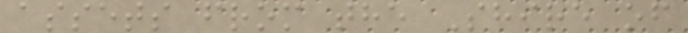assets from the Shire of
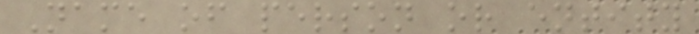Name of person or entity
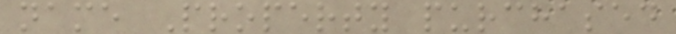name Property purchased
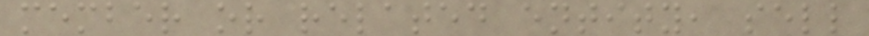member or related entity, sell
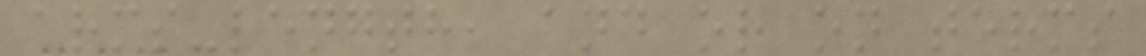arms-length, and or on terms
